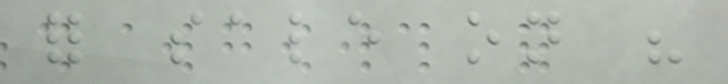for sale on his
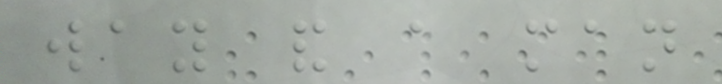way and a man
